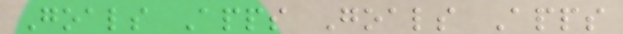Goals Apps Goals Apps
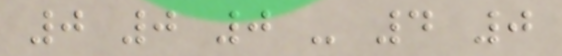0 0 0 - 4 0
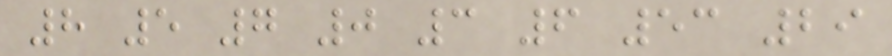8 5 7 0 3 6 53 29
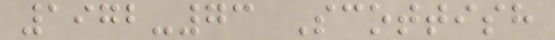1972-73 Scottish
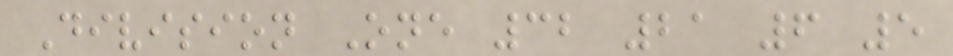Division One 32 21 6 5
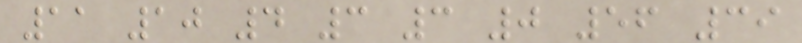11 10 4 3 3 0 56 39
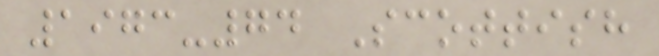1973-74 Scottish
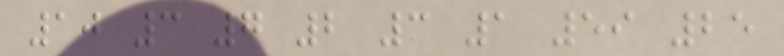10 3 7 2 3 1 59 25
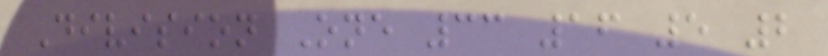Division One 33 16 5 2
